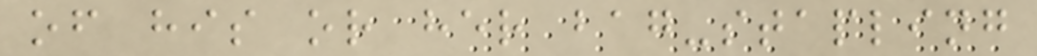of his or her bag-stapling
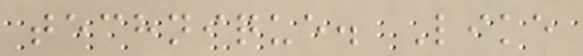technique. Like
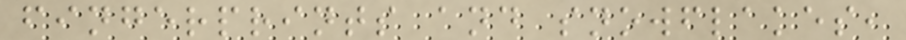fingerprints and snowflakes,
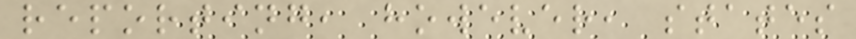reporting, however, states
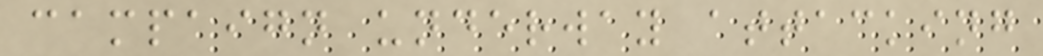campaign underway attacking
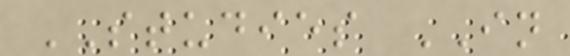STUDIES IN
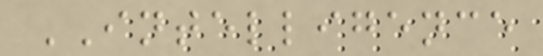INTELLIGENCE
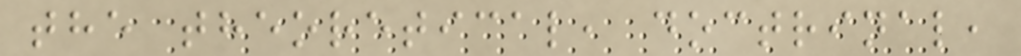the theoretical, doctrinal,
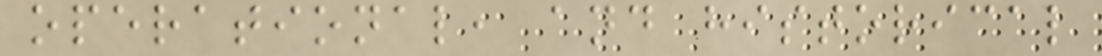operational, and historical
